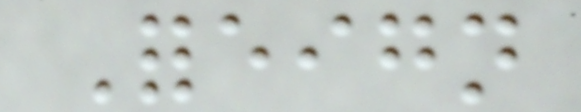Foreign
